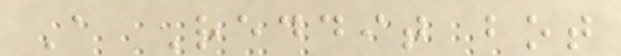A Reddit bot
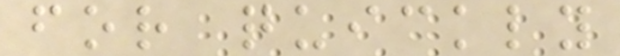for quickly
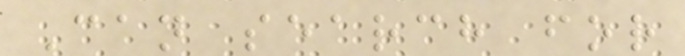Can search for
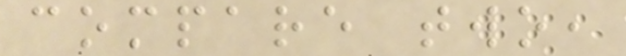compare two,
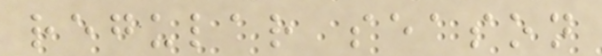regular season
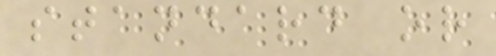standard or
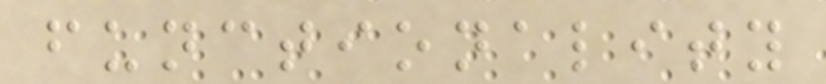functionality
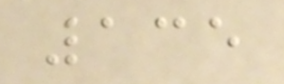135
